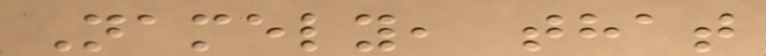Namely, that
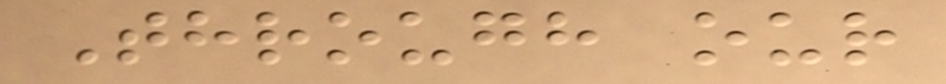Through our
